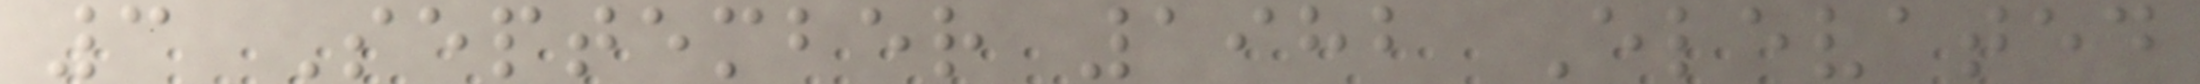3 September 1982 Elevated
